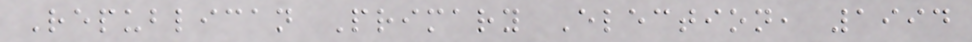Republican Primary Election, 1994
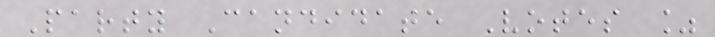Party Candidate Votes %
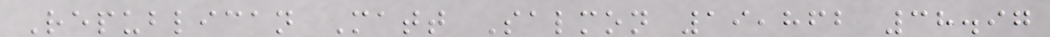Republican Matt Salmon 19,862 38.97
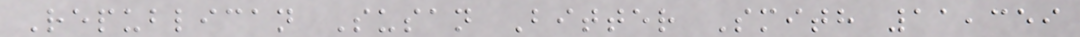Republican Susan Bitter Smith 11,359
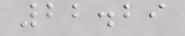22.29
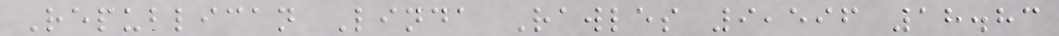Republican Linda Rawles 9,596 18.83
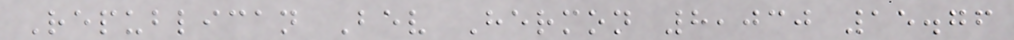Republican Bev Hermon 8,030 15.76
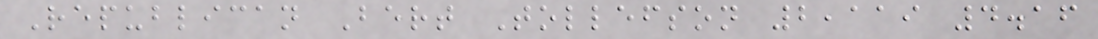Republican Bert Tollefson 2,119 4.16
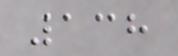138
